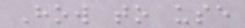How to use
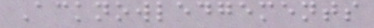Acknowledgements
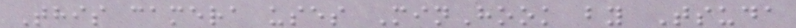This camera uses MinHook by Tsuda
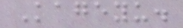Kageyu.
